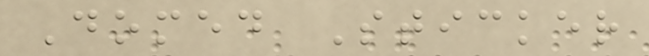Domed Sticker
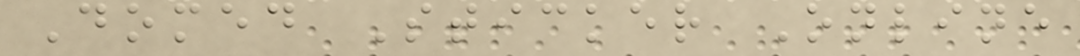Domed Sticker Online
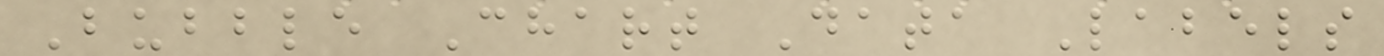Bubble Chart Data Labels
